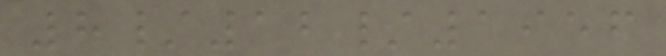8/12/1956
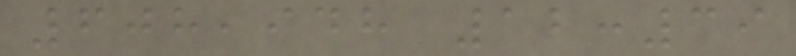608,948 12:39
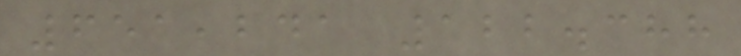651,241 122.388
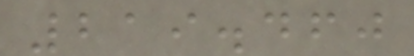219.460
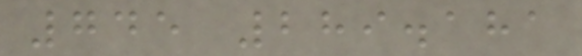745 289.181
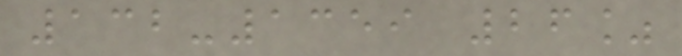132-1359 26%
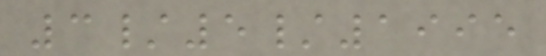3/5/1995
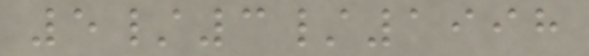5/3/1998
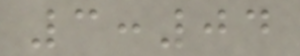3:04
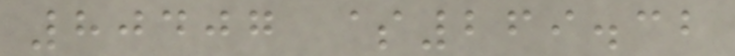80407 $269.32
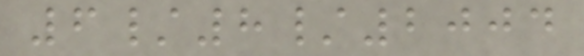6/8/2004
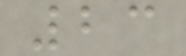23
